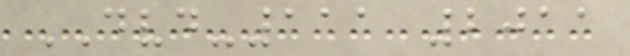DVD-111 2011
